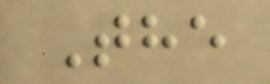The
